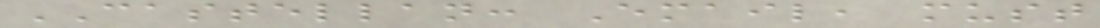CASTELLAN: Email, must
